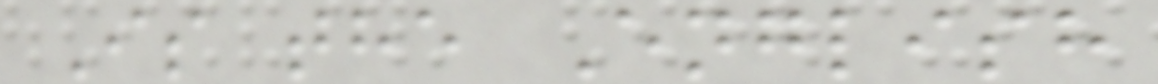Is the English
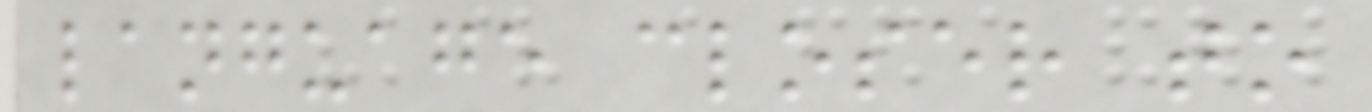language closer to
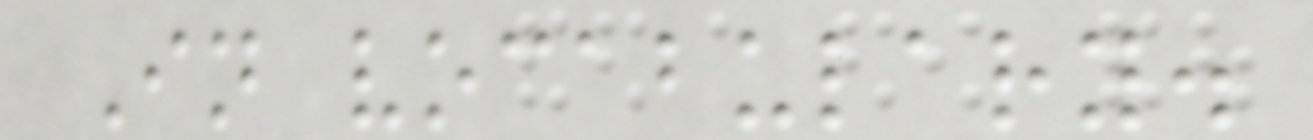In vocabulary.
